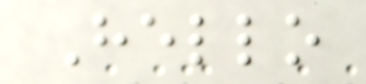Hello
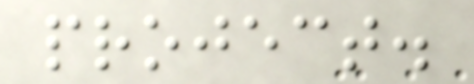project.
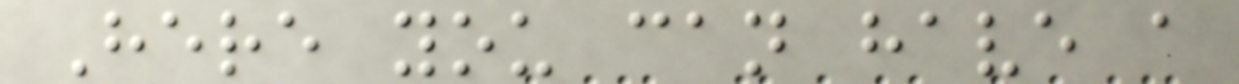Here you can have a
